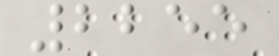2255
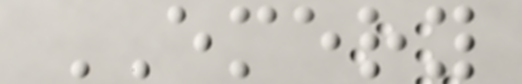EMERY
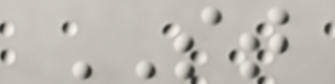ST
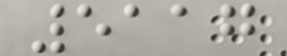5117
